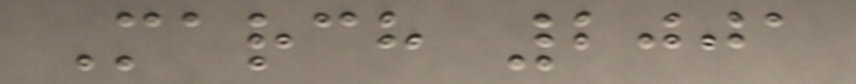March 2001
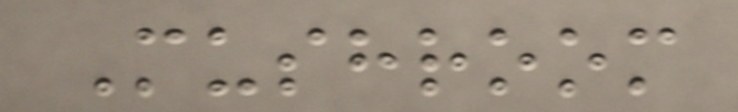Mushroom
